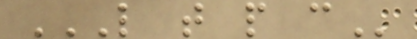L T P C
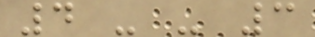4 - - 3
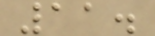11.
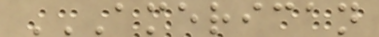AMERICAN
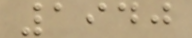1940
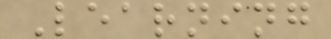Learning
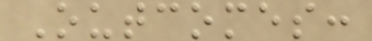Outcomes:
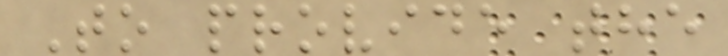To provide the
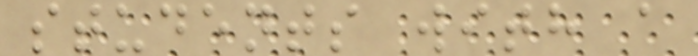students with a
